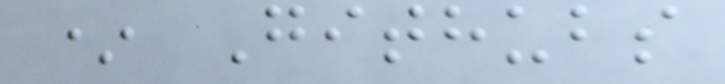* Githubs
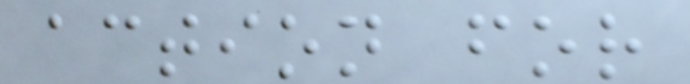action for
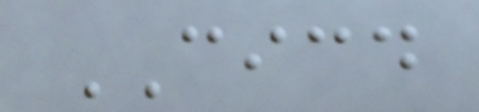CICD
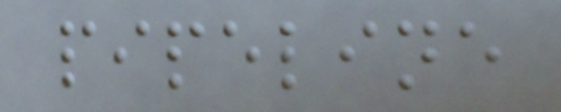pipeline
